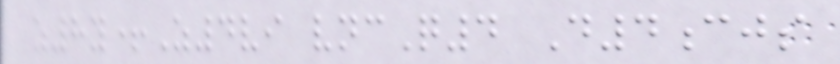z8y+Z4vi vncQ4 D4cjs
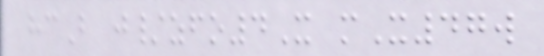hcB j/zfo4X mX47w
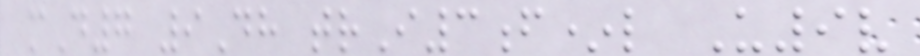mD7 9Dh trI3f*l U9v
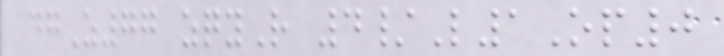dgZ77 zqyR 4/L1Op0
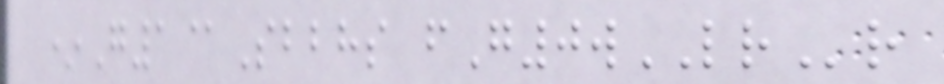*G1@Sbbhs fG0wLRr
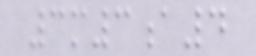3m3a4
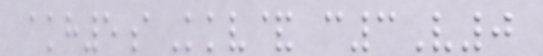akh5aKkv& c3V0
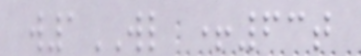w1WL +63t
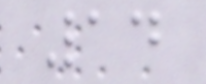14
